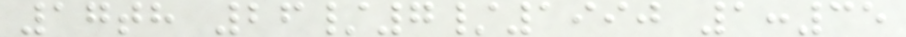17th 26/7/1990 1:35
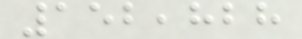152,828
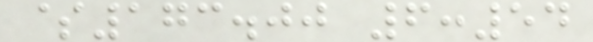$173.00 6:54
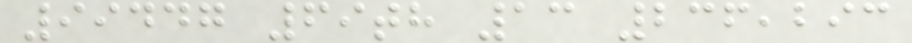99447 69th 13 236,293
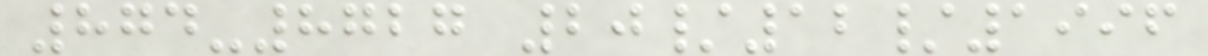874-8727 20/12/1996
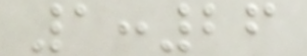1:26
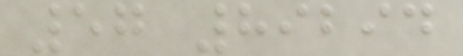57 89294
